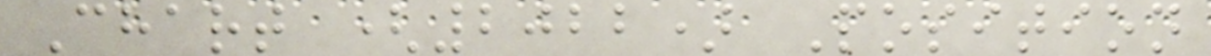Chart (2022) Position
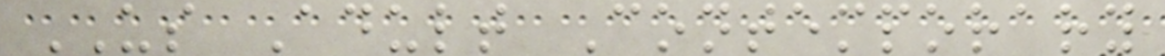US Adult Contemporary
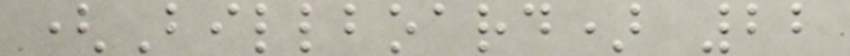(Billboard) 22
